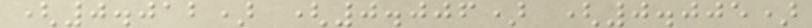(0.012) (0.006) (0.005)
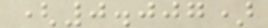(0.007)
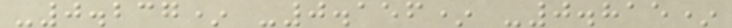-0.237* -0.156* -0.815*
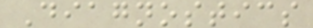Diagnostics
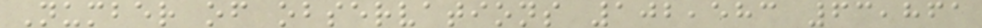Number of observations 102,583 63,861
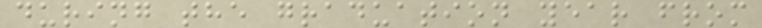during the graduation year from
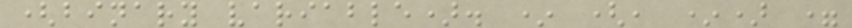(binary variable). * (, *) =
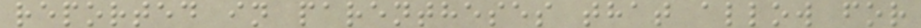reported in parentheses that allow for
